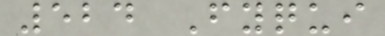524 Fyqui
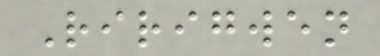Ririgwen
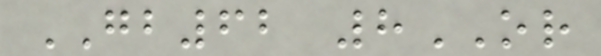GB62 8OR
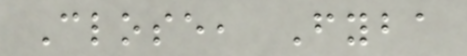Close, Fyba
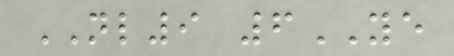NL9 6YE
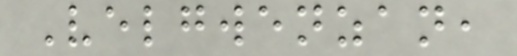Velgwenzan,
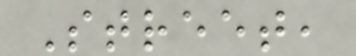Street,
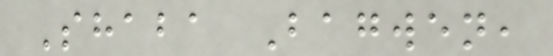Shaba Bagwen,
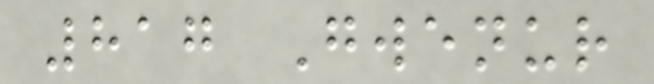817 Gwenur
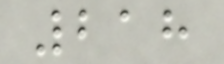218
